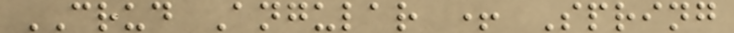CRUD Angular + Spring
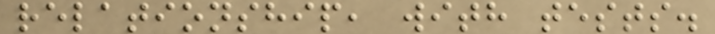relationship, with tests.
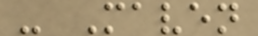- Maven
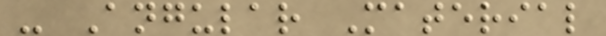- Angular Material
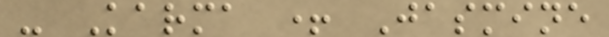- Karma + Jasmine
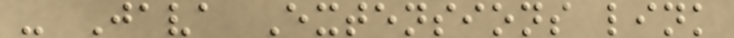- Java Extensions link
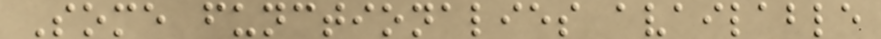Some functionalies available
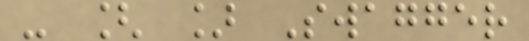- [ ] Swagger
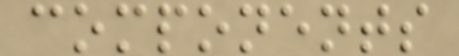components
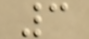3
